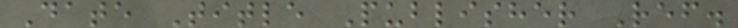Date Title Publisher Ref.
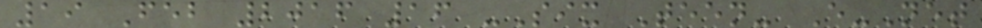19 Feb 2016 16 -Six Teen- E-Net
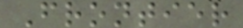Frontier
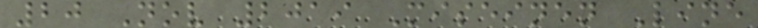20 Nov 2019 Miseinen Line
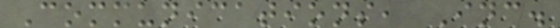Communications, Inc.
